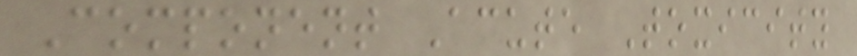Component Acute Toxicity
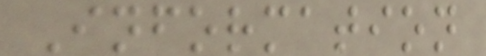Information
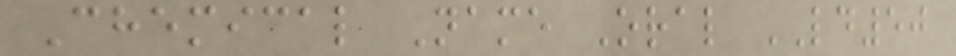Chemical Name Oral LD50
